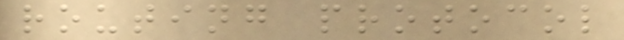routing protocol
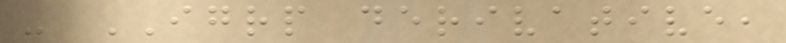- IGRP derivative,
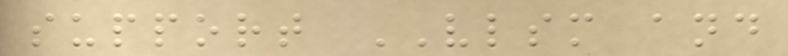support VLSM and
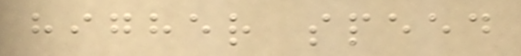higher speed
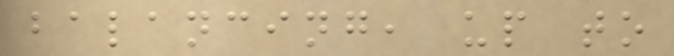balancing, up to
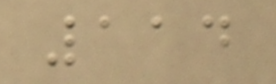114
